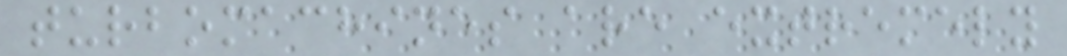turbomachines are extremely
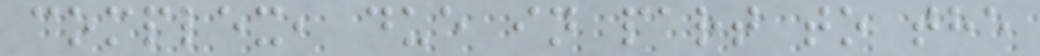complex, due in part to the
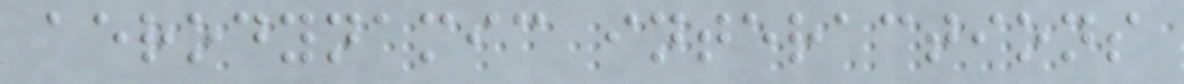aerodynamic interactions
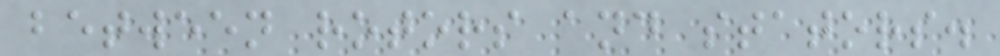between rotors and stators.
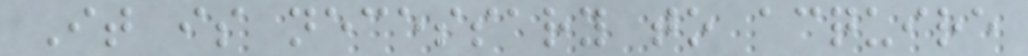It is necessary to acquire
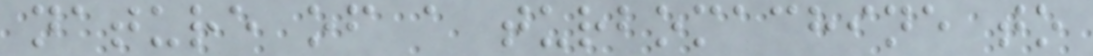nature of a turbomachine to
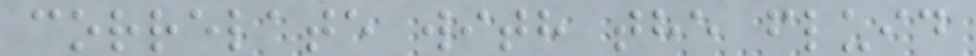correlate with the fluid
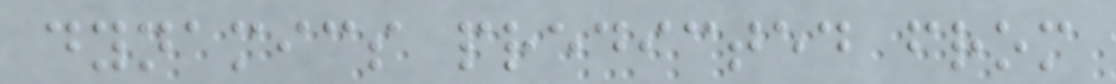dynamics predicted from
